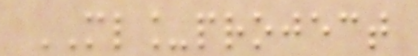ML_project
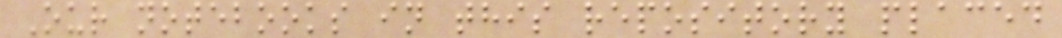Our notebooks in this repository placed
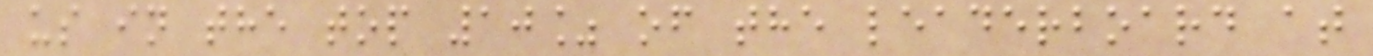us in the top 10% of the leaderboard at
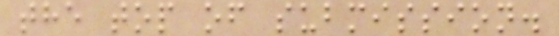the top of submission.
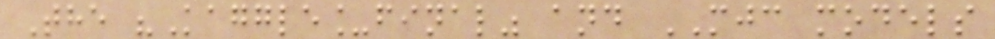The "Kaggle_final" and MJC models
